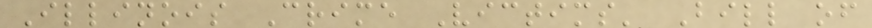Illinois Crime Victims' Bill of
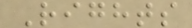Rights
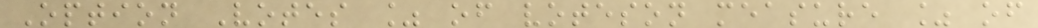Option Votes % of voteson measure % of
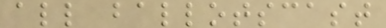all ballotscast
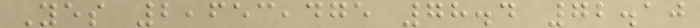Yes 2,653,475 78.4 72.10
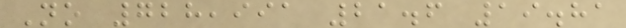No 728,991 21.6 19.81
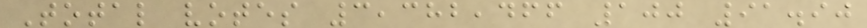Total votes 3,382,466 100 91.90
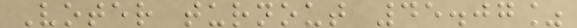Voter turnout 45.07%
